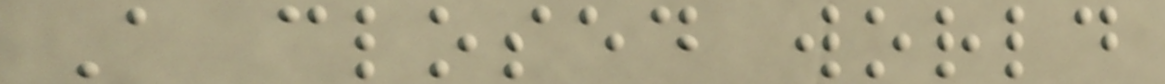A closed world
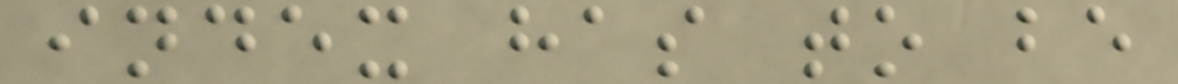index has to be
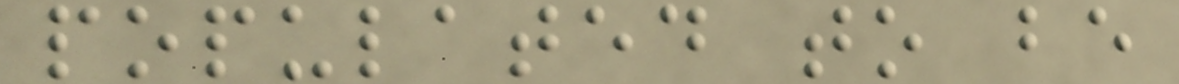populated to be
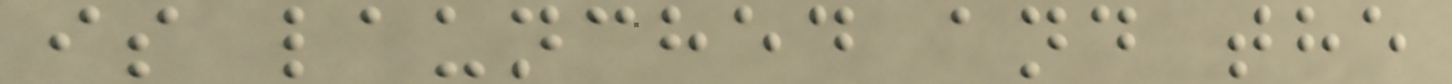is launched and the
